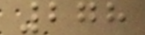278
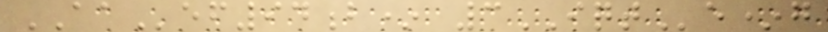AAef94b* 3IQTe*g
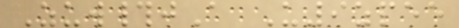Zuw#jA U9zpee
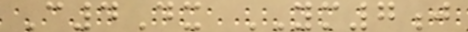C4Dx YM7j
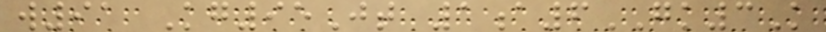w91 Kg95Jt 1a6GK3K
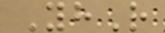YhR
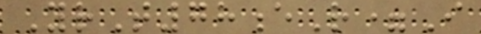YrT78eR=I
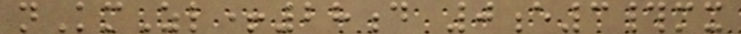nKmZl+28d 0e3#mx
